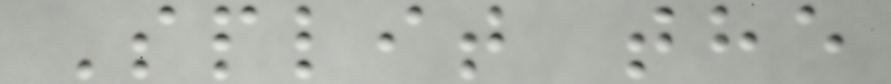Split the
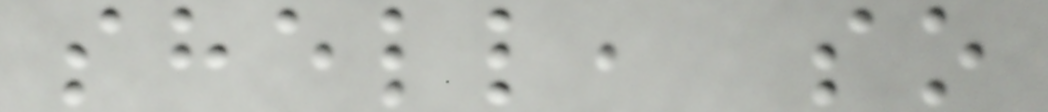shell, so
